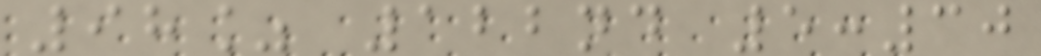98% 122nd 5:30
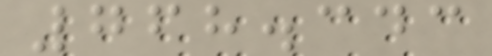768.343
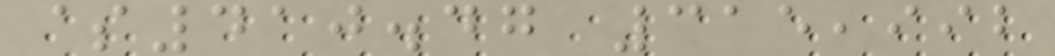$410.47 315,992
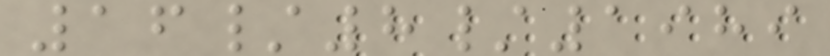16/8/1989
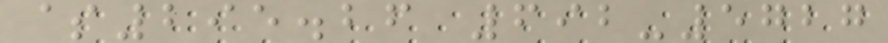$295.26 692-5727
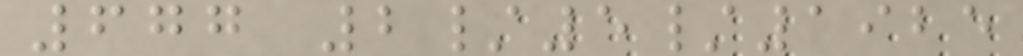677 2/5/1925
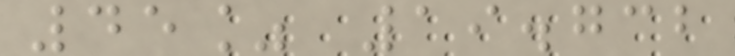45% 19.732
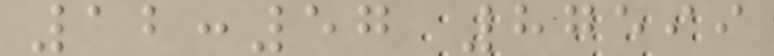12:57 87599
